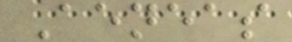Aeneas
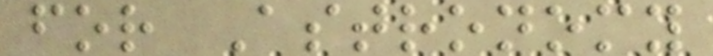for Astronomy
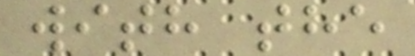with the
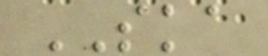SKA
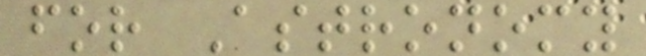for Astronomy
